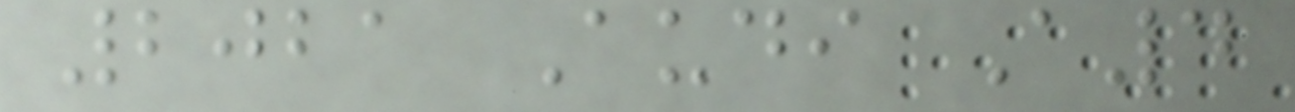2021 Audi A4
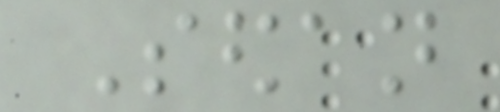Sedan
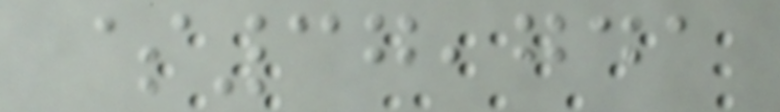$37,741
